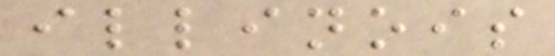illinois
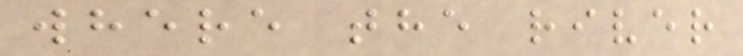where the river
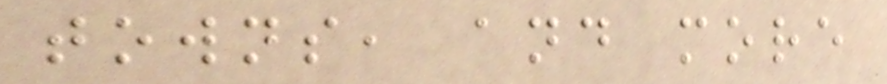towns, and more
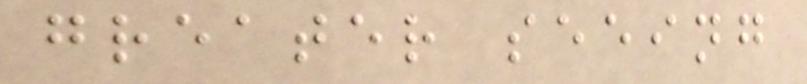greater seeing
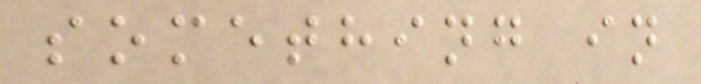something in
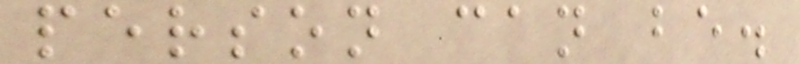person can be.
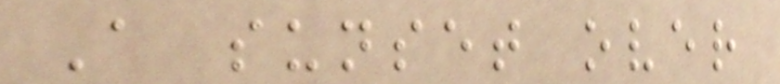A sunset over
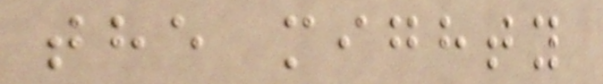the mighty
